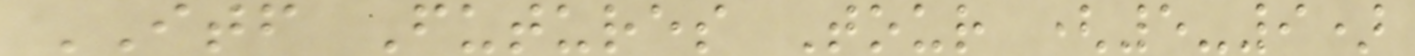ITF Futures Tour (5-9)
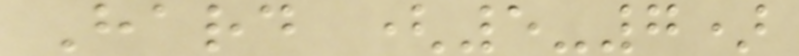Hard (5-7)
